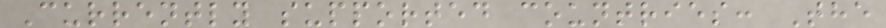Currently supported countries: The
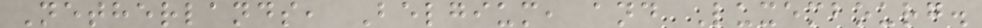Netherlands, Belgium, and Luxembourg.
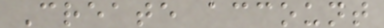Create account
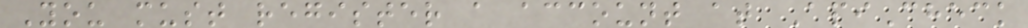You must register a account at ApiCheck
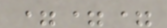===
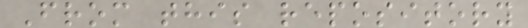From this repository
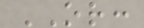OR:
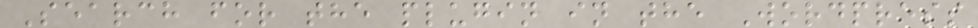Search for the plugin in the Wordpress
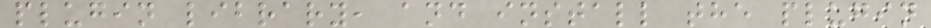plugin library, and install the plugin
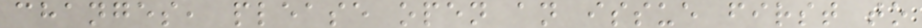changes, please open an issue first to
